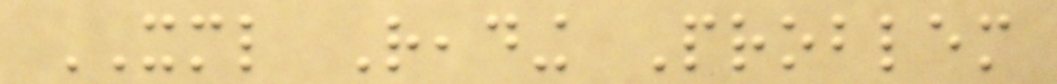XML Reading Problem
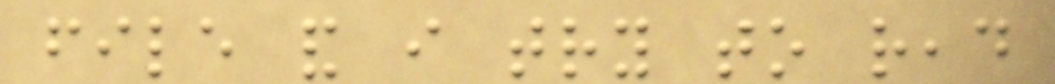file and i try to read
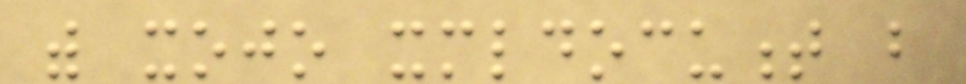with xojo xmldocument but
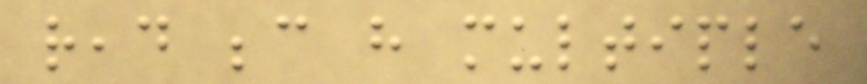read because have multiple
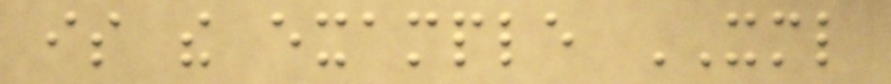is the example XML
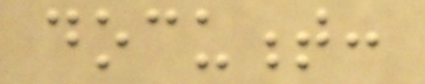document:
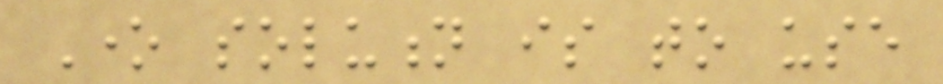One solution is to use
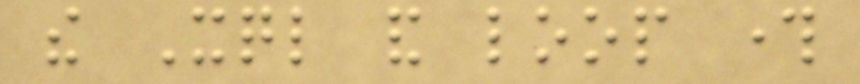the Xql and loop through
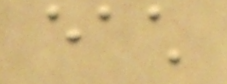each
